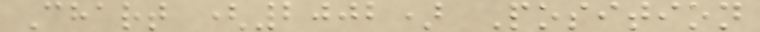Chart (2002) Position
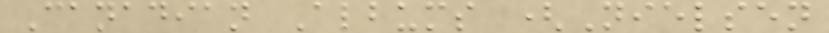Canadian Albums (Nielsen
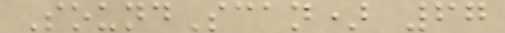SoundScan) 67
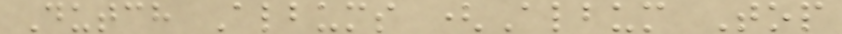Dutch Albums (Album Top
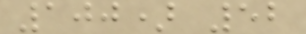100) 52
